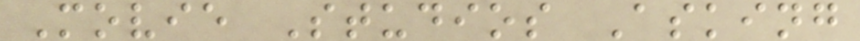Movie Studios Asking
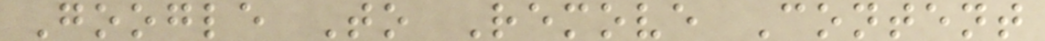Google To Remove Content
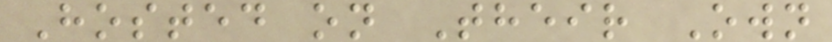Hosted on Their Own
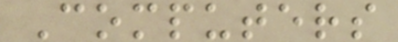Computers
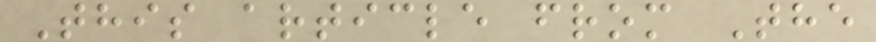This article from The
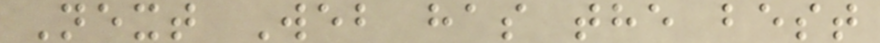Next Web has the best
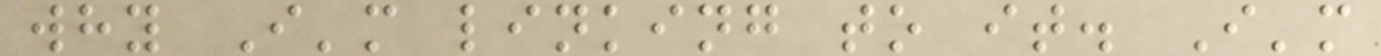why I'm linking to it. I'm
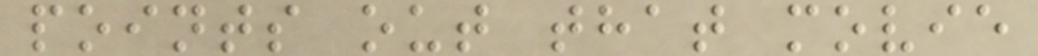points out that movie
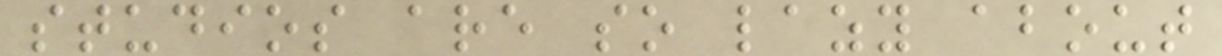studios are so lazy about
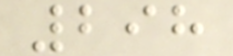298
